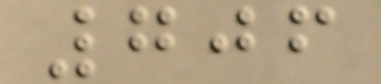706
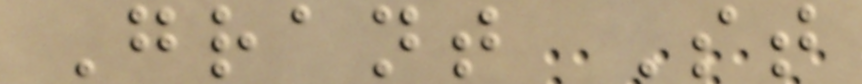Grant St
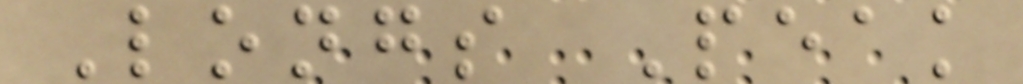Longs Peak
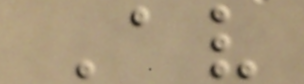Av
